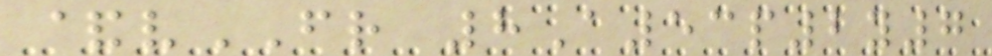&vFR 8A53p2y7
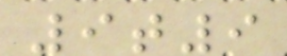9t9
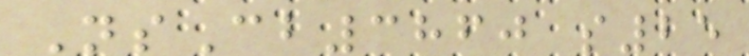NsCb3860 s25
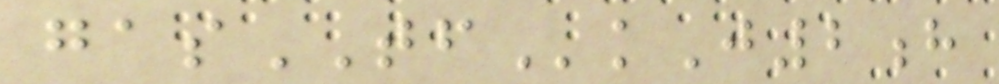gasTFkJ2h
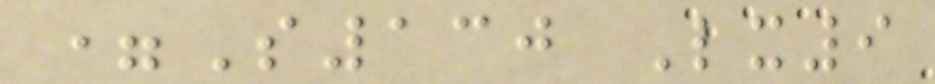=S130 Lx9
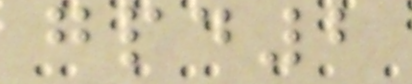gpd2
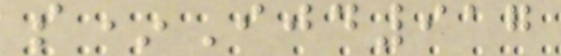s*Ijd917
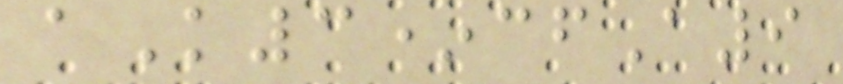aK3*cfA9
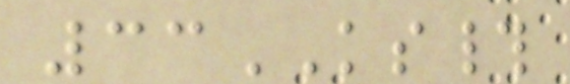33KS#
